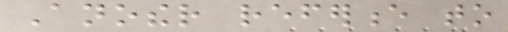Another reference to
